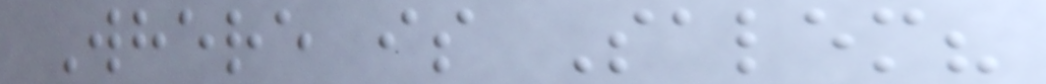Where is Salem?
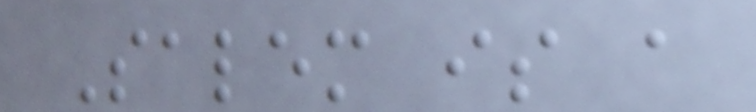Salem is a
